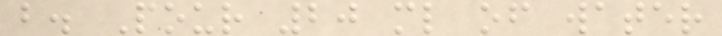b. Pour 20 ml of water
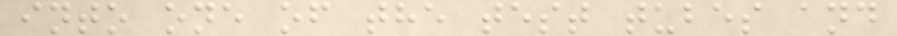into one of the test tubes and
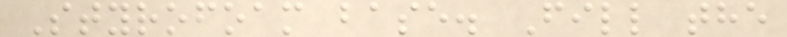Styrofoam base. Fill the
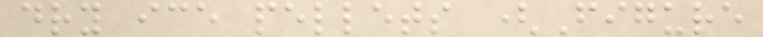dry ice pellets (Figure
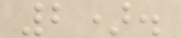2).
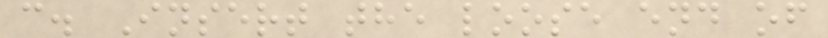c. Insert the loose end of
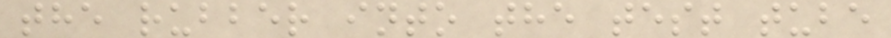the rubber into the test tube
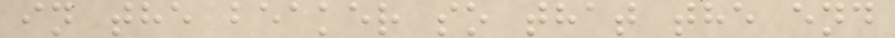in the beaker so that the end
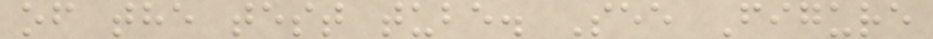of the test tube. See Figure
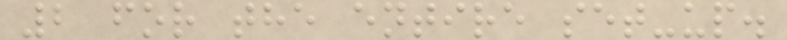2 for the entire set-up.
